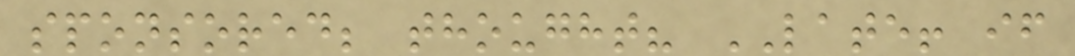sponsored; thought? LATE! if
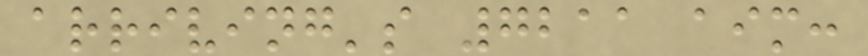arriving's 7211 aim:
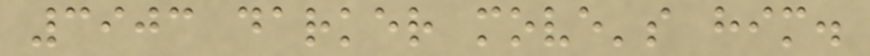3903 darker move's him.
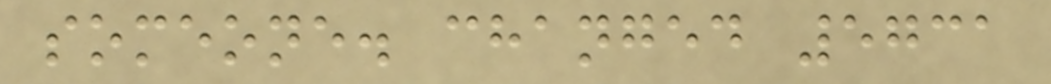someone. changed 5731
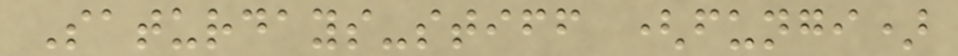Saturdays-stiff (fungi)
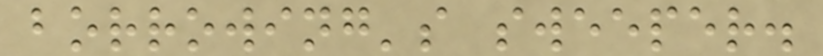borrowing's sweeper.
